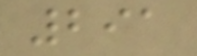291
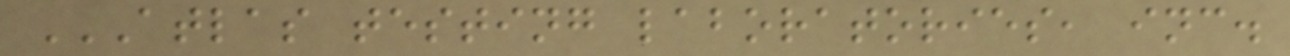ATLAS TESTING LABORATORIES, INC.
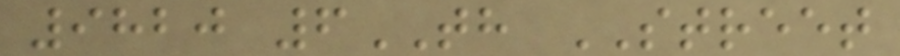9820 6TH STREET
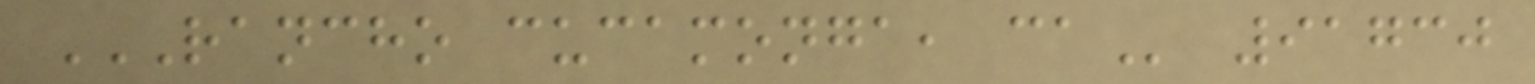RANCHO CUCAMONGA, CA 91730
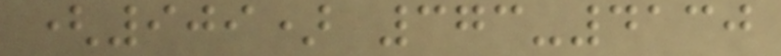(909) 373-4130
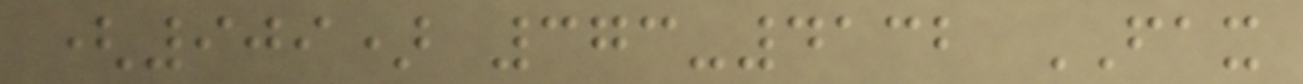(909) 373-4132 FAX
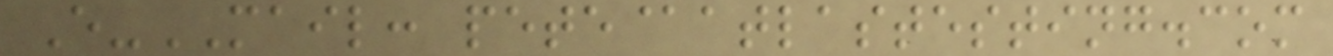E-MAIL: pete@atlastesting.com
